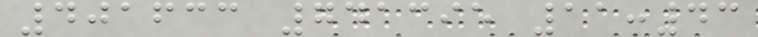401633 741395 11:43
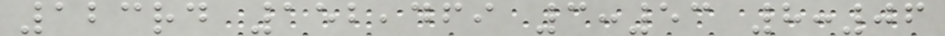123rd 152,469 3:53 8:06
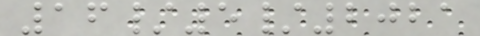16/5/2021
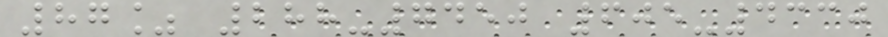87% 288-7450 605-4330
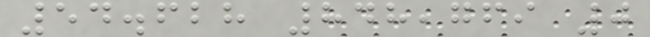54.628 848,769 0
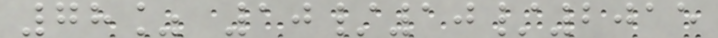78% 10/10/2015
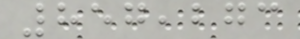857,273
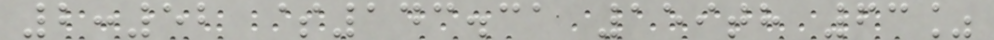2:52 $143.31 159th 63%
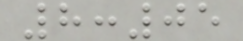8:05
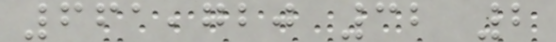661,720 32 2
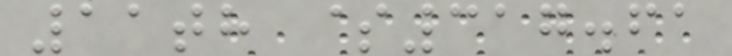11th $317.61
